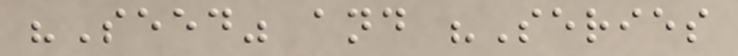"Seed" and "Series
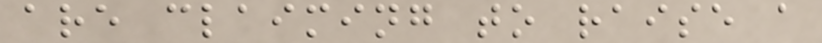are claiming to raise a
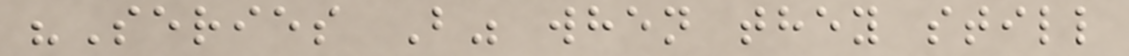"Series B" when they still
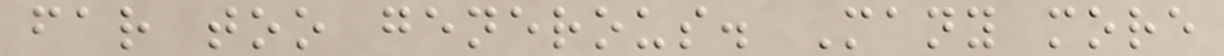far too generous. Many more
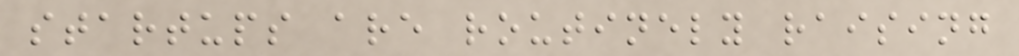startups are routinely raising
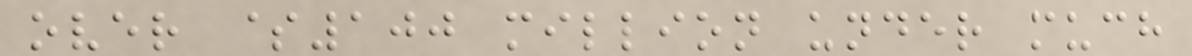over $100 million under much
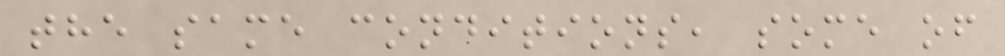the same conditions, some of
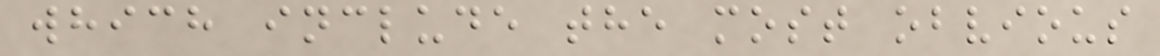which include the most obvious
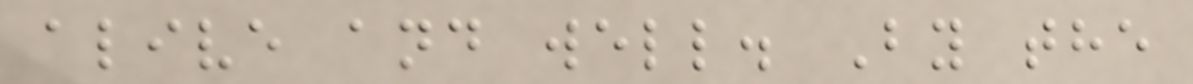alive and well. By the
